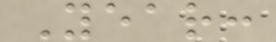Year:
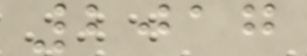2017
